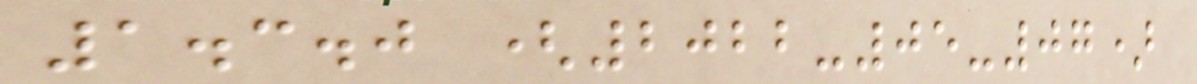1.3.0 (2022-05-07)
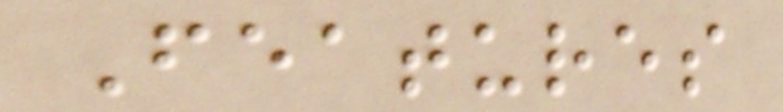Features
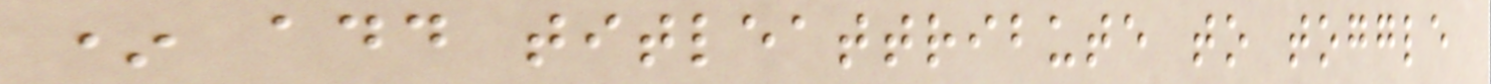* add titleattribute to toggle
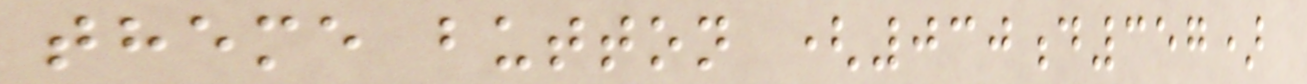theme button (030d357)
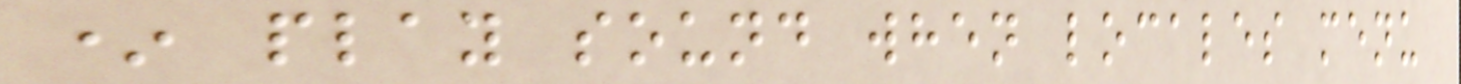* play sound when locales menu
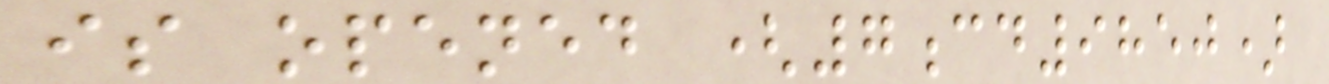is opened (7cd9850)
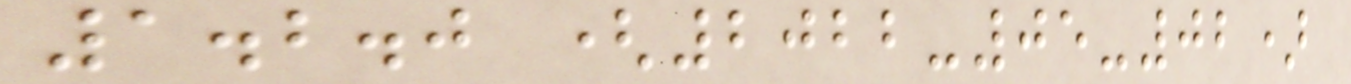1.2.0 (2022-05-02)
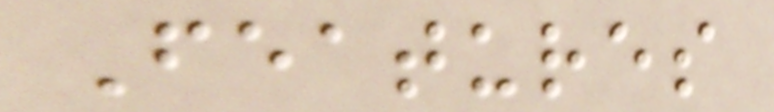Features
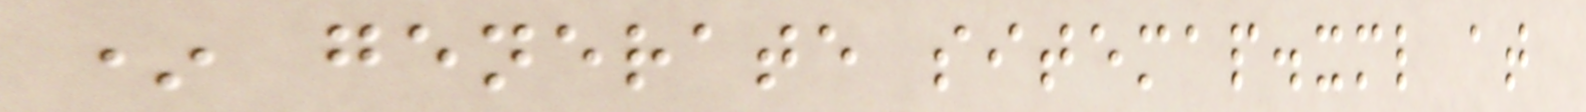* generate sitemap.xml at
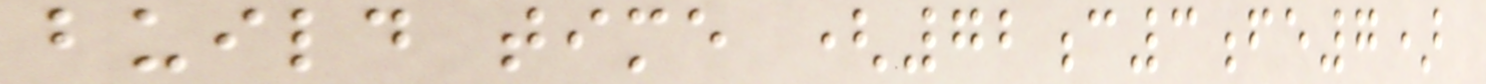build time (72c3fe7)
